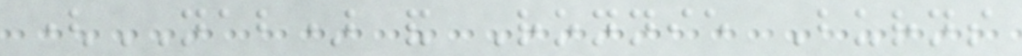(NAB) and Ronnie Burns
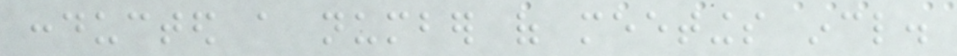conducted a number of meetings incl.
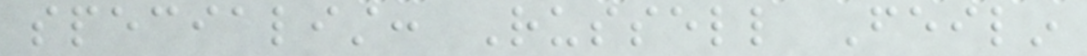specialist: Russell Feilin
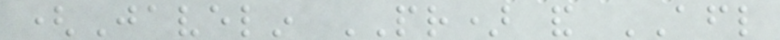(Javelin PR) and AFL
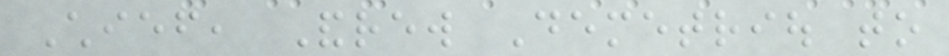Chief, Andrew Demetriou to
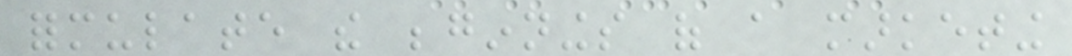formulate the beginnings of a marketing
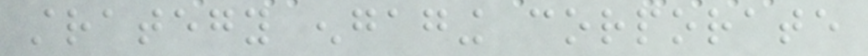strategy engaging corporate
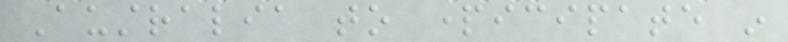Australia to participate in
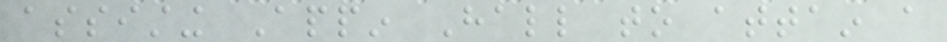assisting Appin Hall to attain a
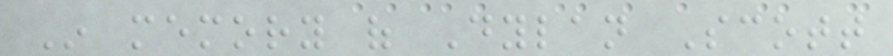In memory of Dylan Scott
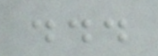...
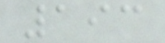193
